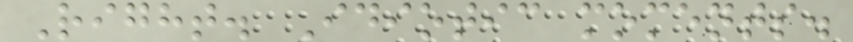Right. Idiotic moments.
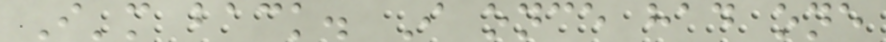I'm back. I once had one
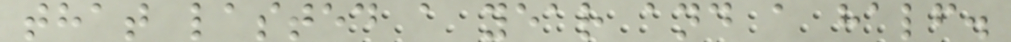that lasted a year and a half.
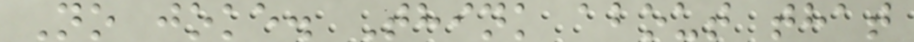No joke. Think about that
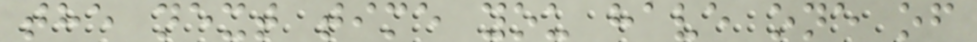the next time you have one of
